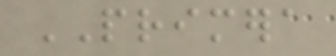PRIMERA
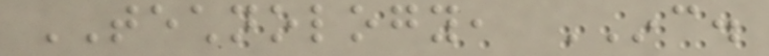TECHNOLOGY, INC.
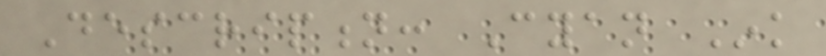Description: Cyan Ink
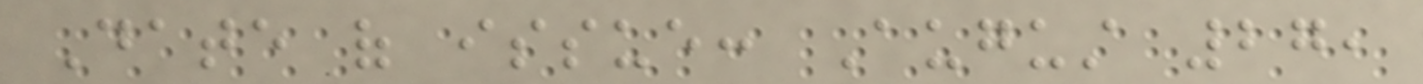Date of issue: August 27,
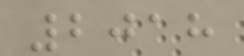2018
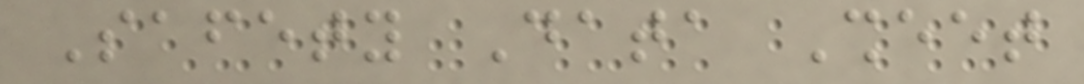Safety Data Sheet
